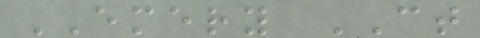EMERY CT
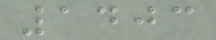1403
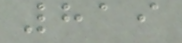819
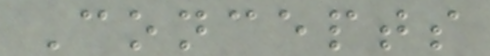Concepts
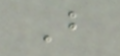B
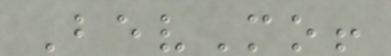BevMo!
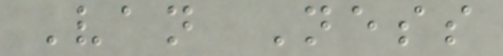Van Ness
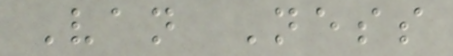Van Ness
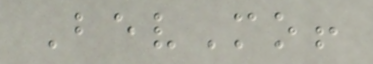BevMo!
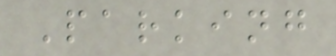Parking
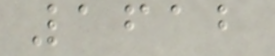1612
